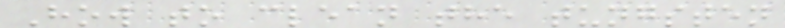How to clean the tungsten
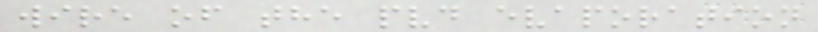wire of the pvd evaporation
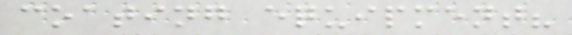coating equipment?
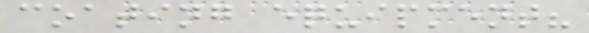coating equipment?
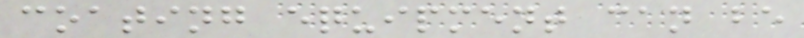coating equipment can be
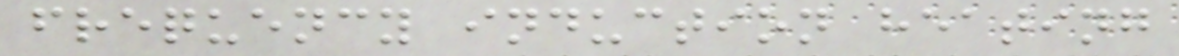frequency induction heating
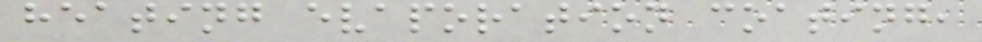heating evaporation coating,
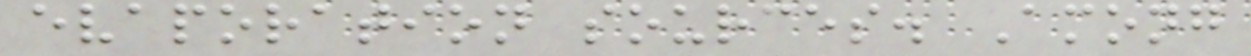evaporation sources. Among
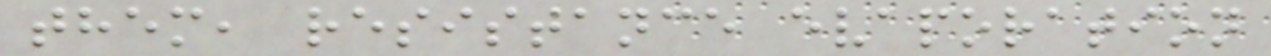them, resistance evaporation
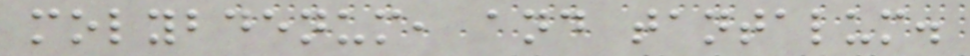molybdenum, and tantalum.
